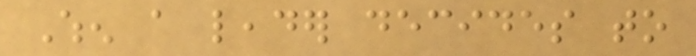When a leader decides to
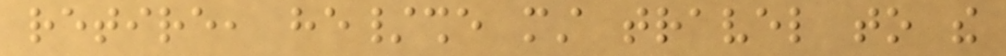retire, he/she must travel to the
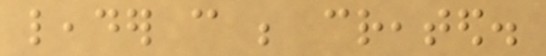leader can be created.
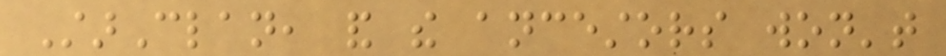StarClan, and the ancestors won't
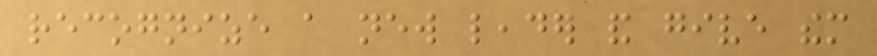recognize a new leader and give them
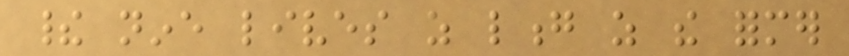their nine lives as long as the former
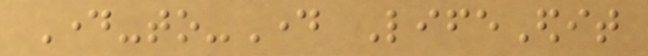Day-to-Day LifeEdit
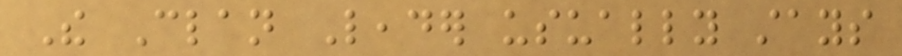The Clan Leader usually stays
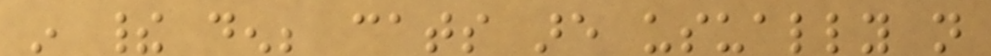in their den; cats are usually not
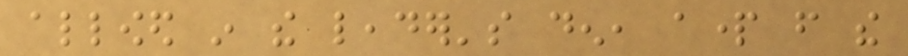allowed in the leader's den, apart from the
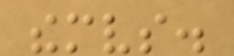themselves.
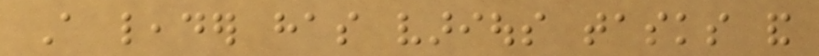A leader has various tasks and
